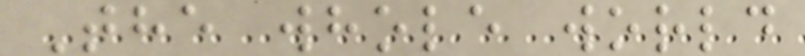The whole world
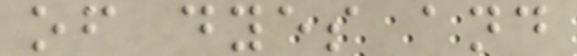of dyes and
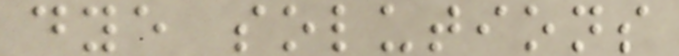dye solutions
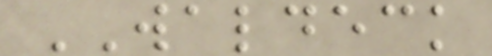WALDECK
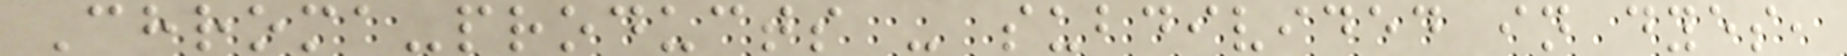Chroma-products - subdivided in dyes,
